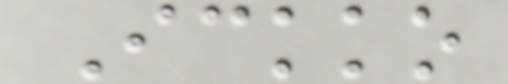Ickko
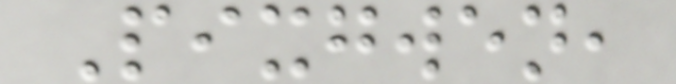Pixgwen,
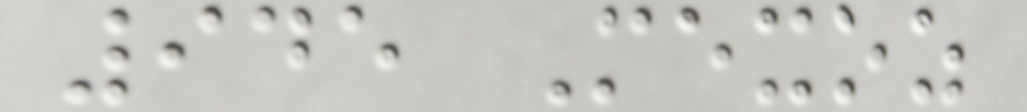945 Mexoz
